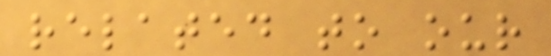related to our
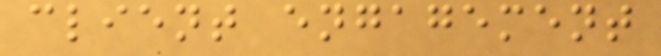client engagement
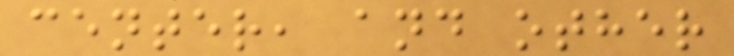center, and other
